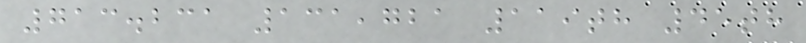713.231 131,721 119th 45th
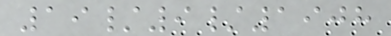19/9/1908
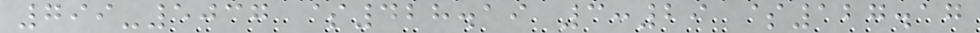799-5037 $428.19 3:29 $127.17
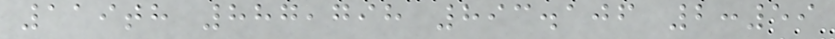119th 887,798 893.106 2:59
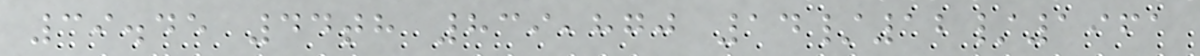39.45 44th 839,870 14/12/1961
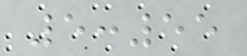5:55
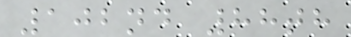102nd 88th
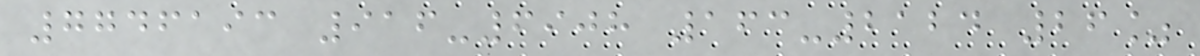7746193 916-6908 163-2124 26%
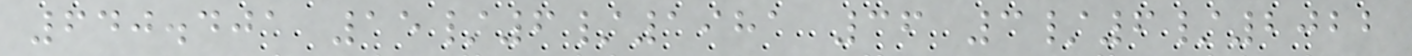640.401 15/6/1981 36 3/6/2022
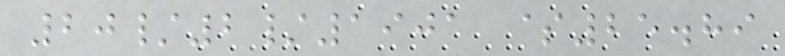20/2/1901 $25.89
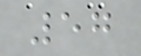57
